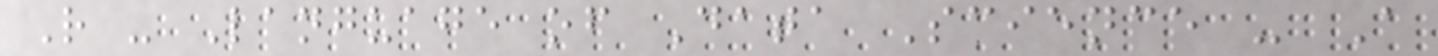R - Language of Data Science - A
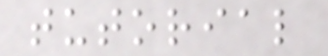tutorial
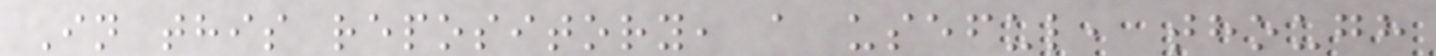In this repository, a useful, though
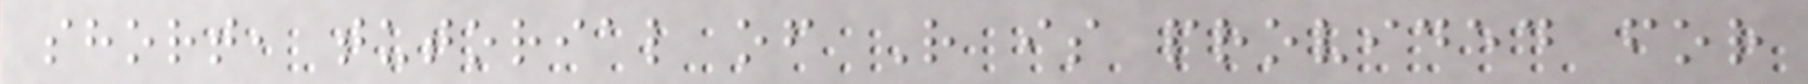short, tutorial of R is provided for
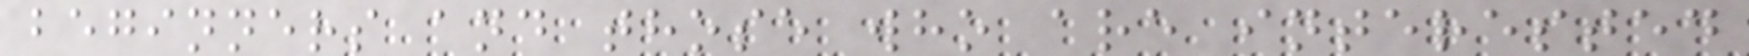beginners and those who are interested
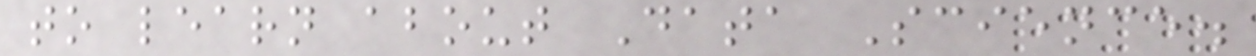to learn about Data Science.
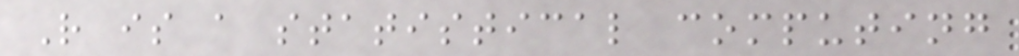R is a statistical computing
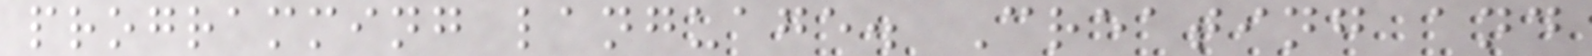programming language. Creating and
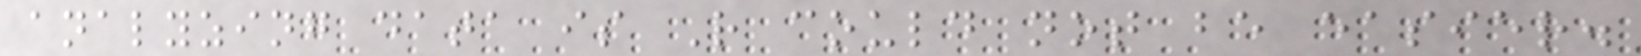analyzing data is R could not be easier.
